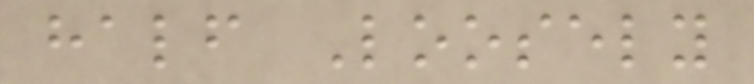half Loosely
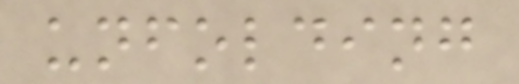unfolding
